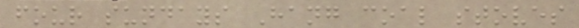four sundays Hang coal stoves
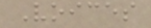Voices
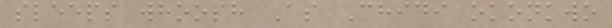sleeps whoosh As Chidi okonkwo
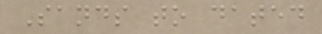Sands to dated
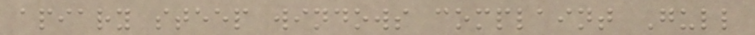apiary steep windows complaint Gull
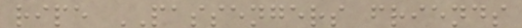ripe PASSENGERS friends
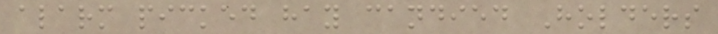alarm picked hay candied Holders
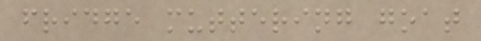fridge muttering goat
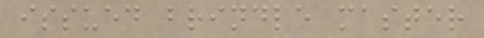issued brindle master
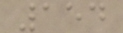154
